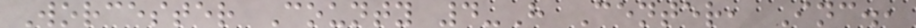Worcester County 4-H Center, Inc.,
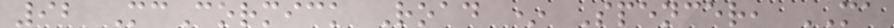92 McCormick Road * Spencer, MA
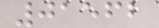01562
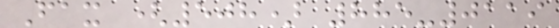Fax (508) 885-0119
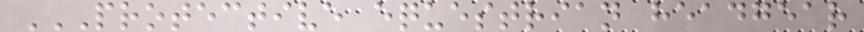PROTECTIVE EQUESTRIAN HEADGEAR
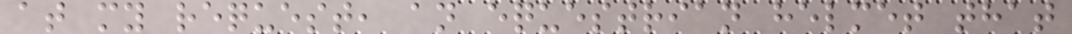at my request, an equestrian helmet that
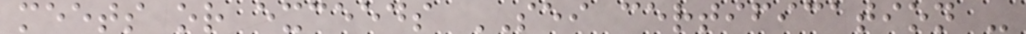meets or exceeds SEI certification -
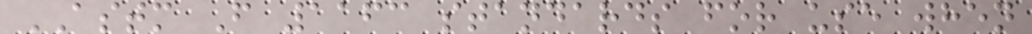ASTM F 1163 standards for use when
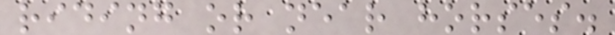riding or near horses.
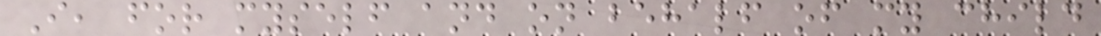I, for myself and on behalf of my child
